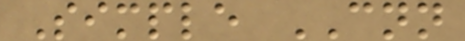Simple CNN
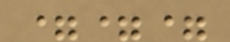===
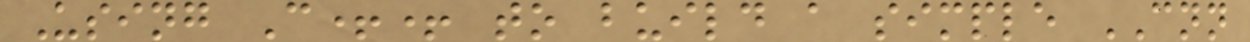Using C++ to build a simple CNN
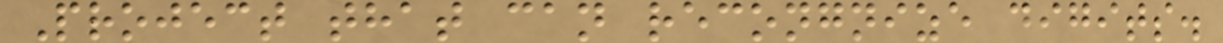Project that can recongnize digits.
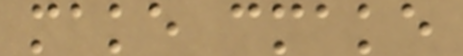make cmake
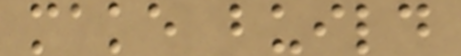make build
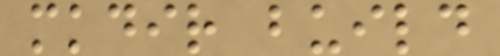mkdir build
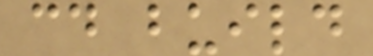cd build
